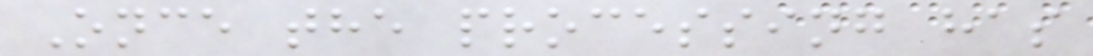Once the processing has
